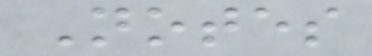Notes
